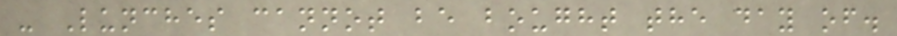- Lunches cannot be bought the day of.
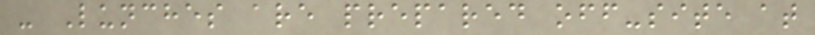- Lunches are prepared off-site at
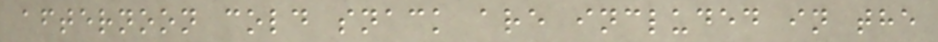afternoon cold snack are included in the
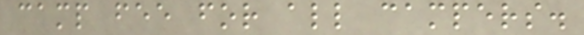camp fee for all campers.
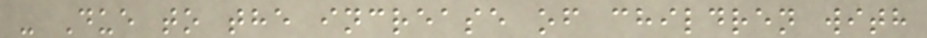- Due to the increase of children with
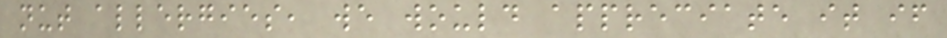nut allergies, we would appreciate it if
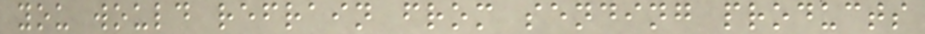you would refrain from sending products
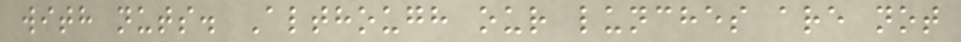with nuts. Although our lunches are not
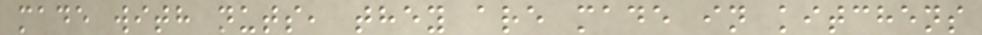made with nuts, they are made in kitchens
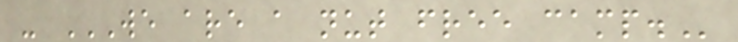- WE ARE A NUT FREE CAMP.
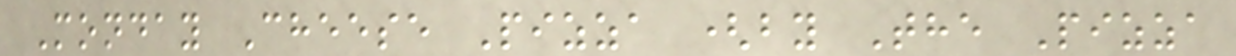Monday Cheese Pizza (by The Pizza
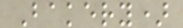Bakery)
